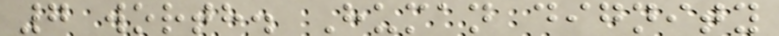7 worth. Human dignity
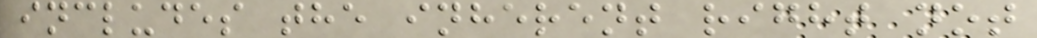includes the inherent right not
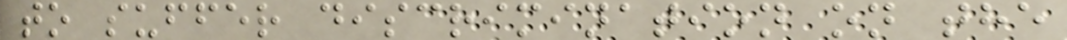to suffer discrimination on the
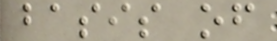basis of
